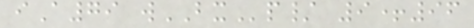iA79 wBXp/ 9+96
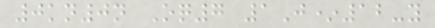0kn0n Oq7 1J*12-y
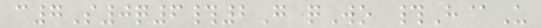c7S0q6#2G qWo #H@U
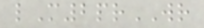lM2prWR
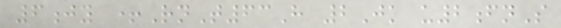6jy +RnT63H 2Jk u2fnS
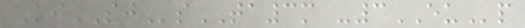KiSJsTA3m -3EUp
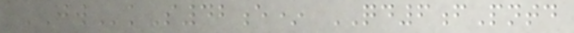JWkS42e* QD6fPntd
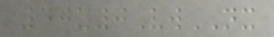40u0VwNX
